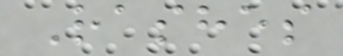Rashes
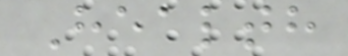Health
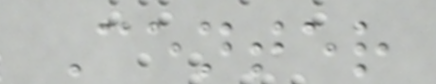Center
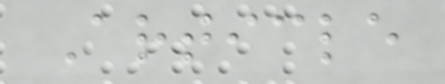Article
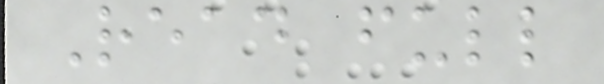Read full
